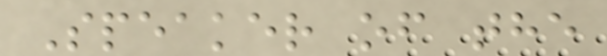Speaker of the
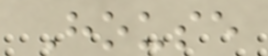House
